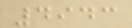4943
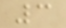3
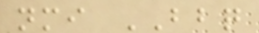nmi BBQ
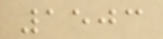1503
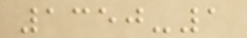1350-1
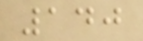140
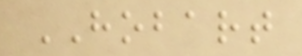HOBART
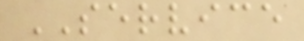SERVICE
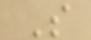S
